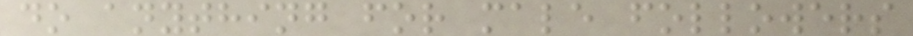do anything for male followers
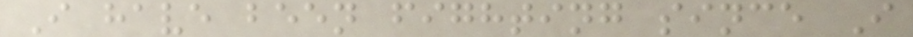I have been fighting since I
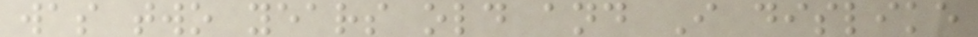was two years old and I dislike
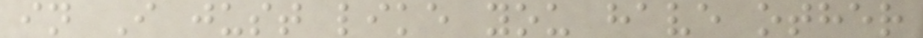in I just like you have other
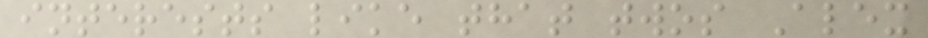interests like that twos Alex
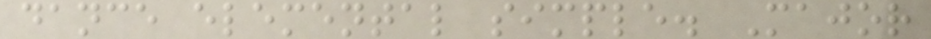dance elemental simple. Major
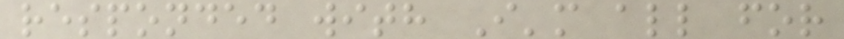responded with I'm all for
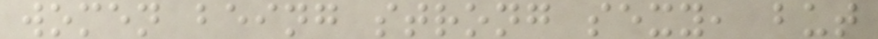women being strong sexy, but
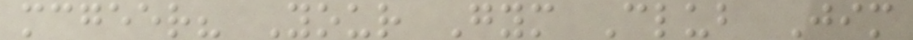mcgeer? Your Gym Club Jim
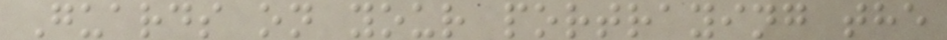Guards on your portraying the
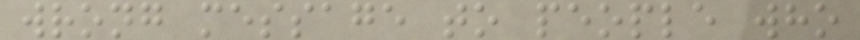wrong message to people who
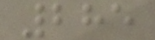285
